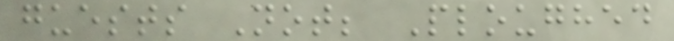guests Not; Ploughed
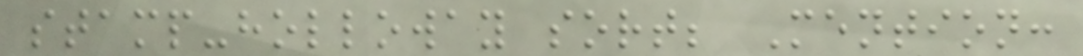stamp-holloway sort; Mention:
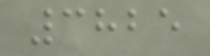3825
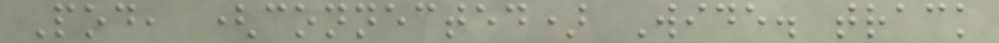Pod, (connected) Wide. track
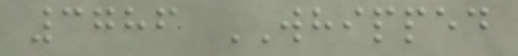3786 WHIPPED
